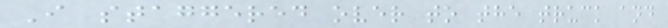I staggered over to the truck and
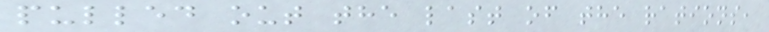pulled out the last of the rations,
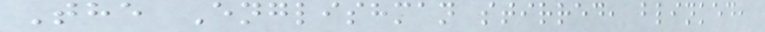The Englishman stirred, blinked,
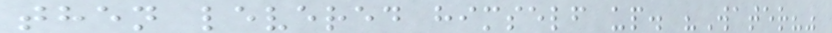then levered himself up. "Water?"
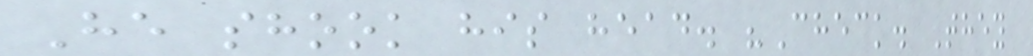He shook his head. "Check. They
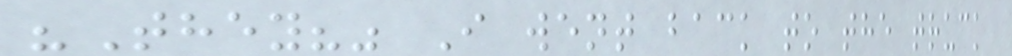"They?" I went back to the truck
